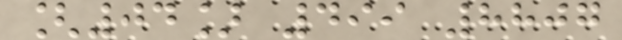[04] 499 8807
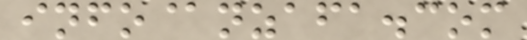info@nzafa.com
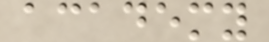academy
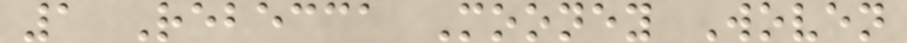1 Rebecca Mooney Woven
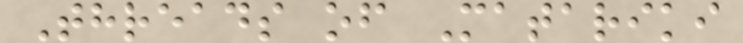Threads of Matariki
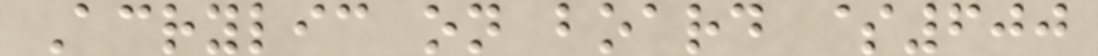Acrylic on board $600
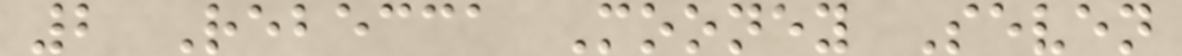2 Rebecca Mooney Seven
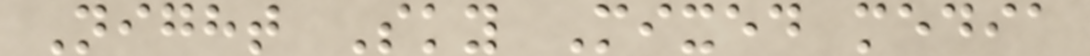Night Sky Mixed media
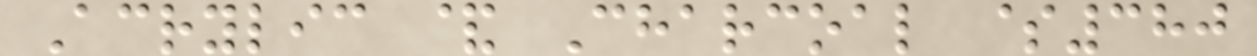Acrylic & Charcoal $380
